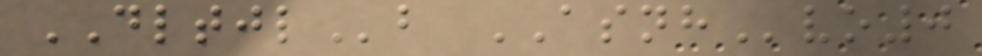DLTJLb ASNHvo0
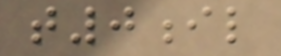t0il
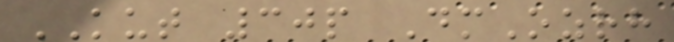KUT 30p DmOzrh
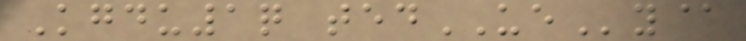Kgdu1q tedUEy@
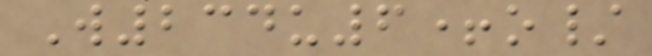W234u6+o/
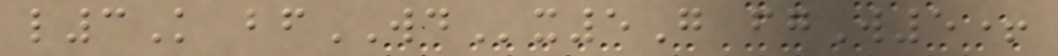l3K bfWDx5G fgW5+
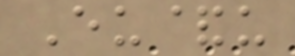Eu&u
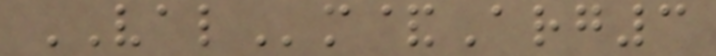VALm&Arg3
